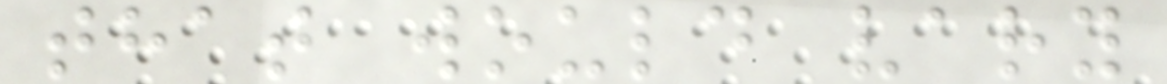that would vary
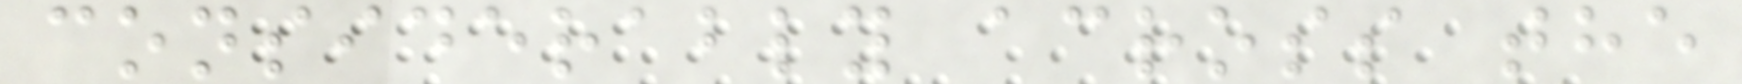considerably across the
